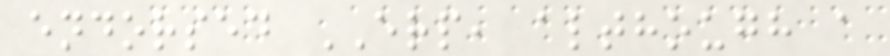endorsed ERP, although a
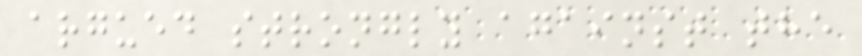argued strongly against the
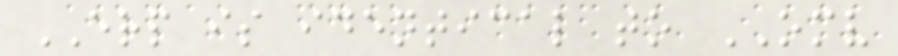ERP is identical to OMV
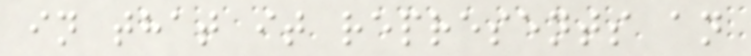in that it represents an
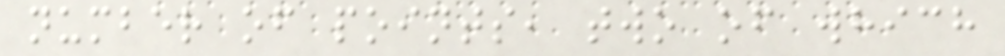number of points, two of which
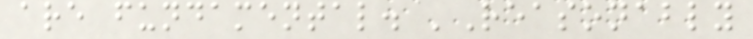are fundamental. 'Reasonably
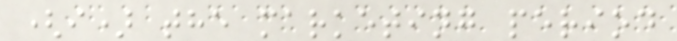(i) the marketing period
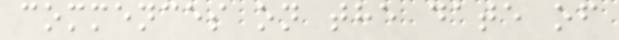commences on the date of
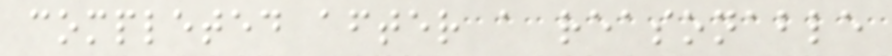completed after a reasonable
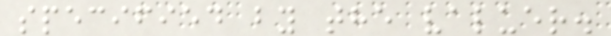specified by the valuer.
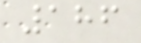186
